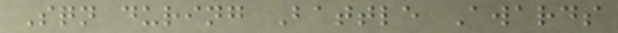Sqn during Battle Awards
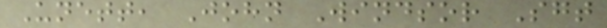Unett, John Windsor Sgt
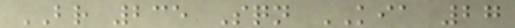BR 235 Sqn KIA 27
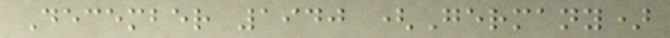December 1940 (Germany)
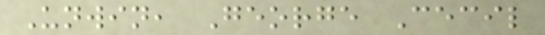Unwin, George Cecil
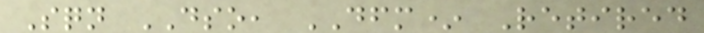Sqn DSO, DFM* Retired
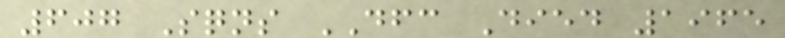607 Sqns DFC Died 1965
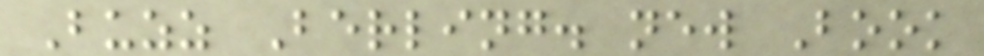Buzz Berling. new Book
